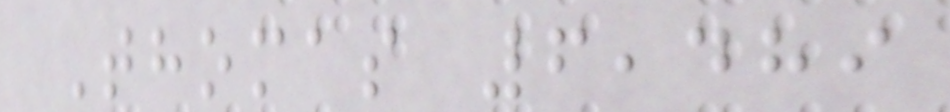Thomas 6,489
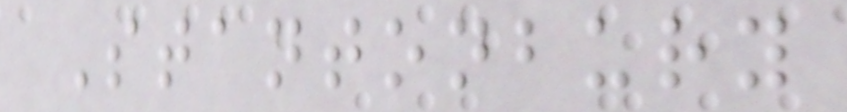Stantonbury
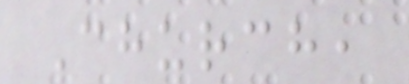Church,
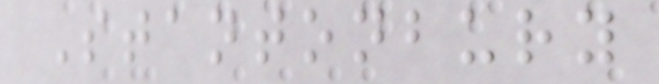Stantonbury
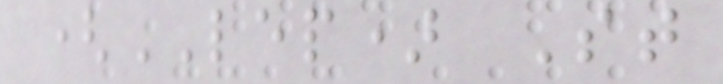(LEP) St
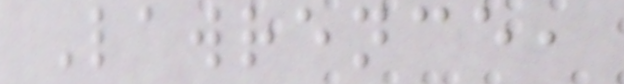Lawrence,
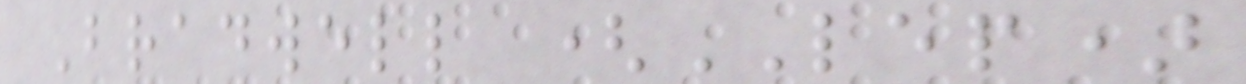Bradwell (LEP)
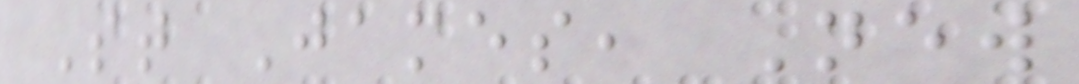St James, New
